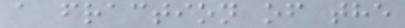a fraction of the
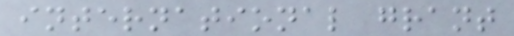international grant
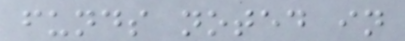funds noted in
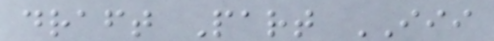draft Part III
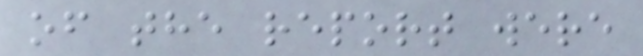of the report were
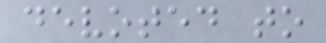devoted to
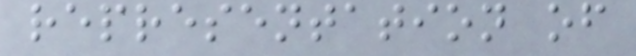representation of
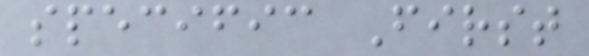specific First
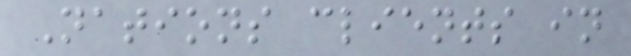Nations clients in
